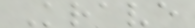Krave
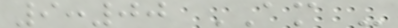9:00 AM -
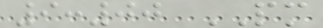9:00 PM
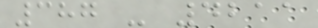387 - 4211
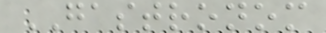GASTRONOM
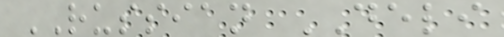RUSSIAN DELI
